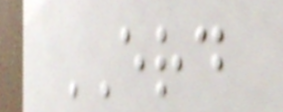ERD
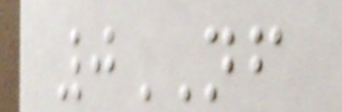0NF
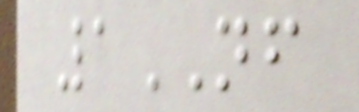1NF
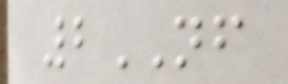2NF
